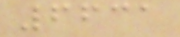6631
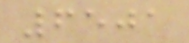6501
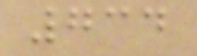734
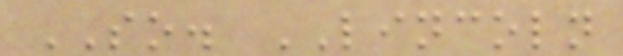SO. LINCOLN
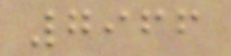7966
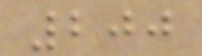200
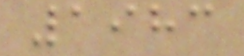1983
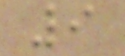9
